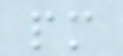pm
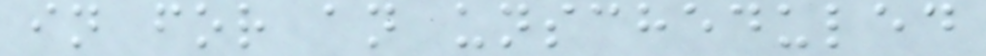in for an unscheduled
